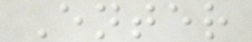Enter
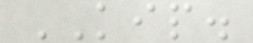KIP.
